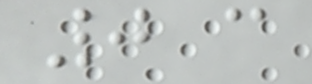0 c
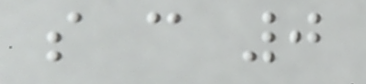s c 0
